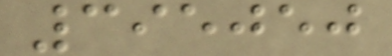395050
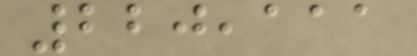220,111
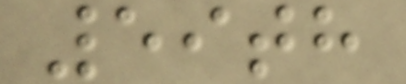59th
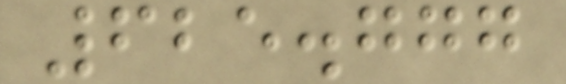625.777
